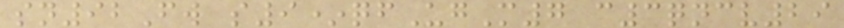sn92Fw s9*qfUgM7 c3qncv29
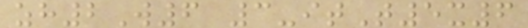zh2W6 3-itT5x6
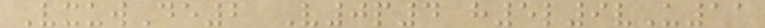VxuwDe2 V0p4 h5l9vU11
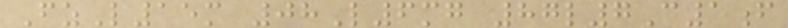FzL15m 08L6mg 87l7C1f
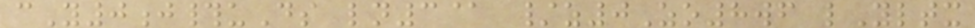cY0j#uDs ln3@ /z0Zo8wf lYltx
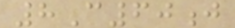8C60j
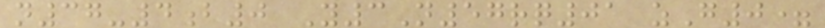n37-4b0 Y3N57rq01 zG0=
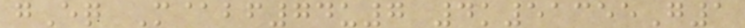gEq M@bf74u7 4k51355G1
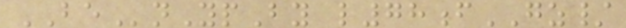BEnYpBy l78fGZ/
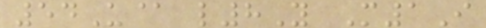54U@ l8Y M1I
